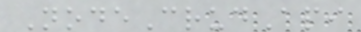NodeCrudApi
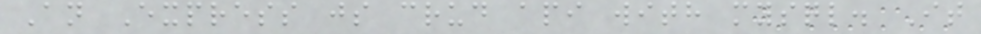An Express js crud api with mysql. It
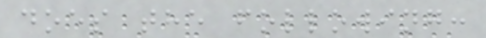does the following:
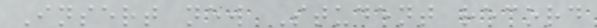Insert new Student record
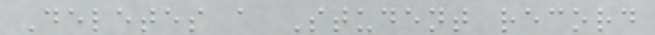Deletes a Student record
